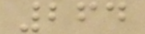264
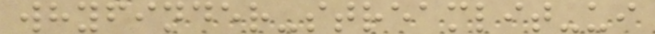whyfinder-streamlit-ui
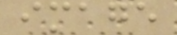image
